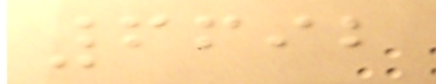6692
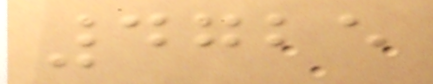4725
